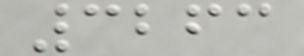3263
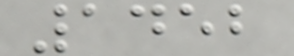1452
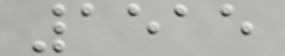1515
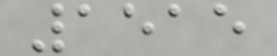1515
